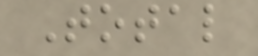Total
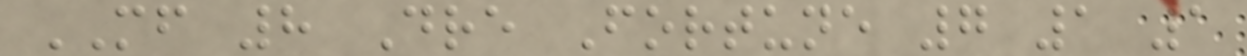MF 8 Dre Fortune 7 1 1
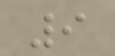9
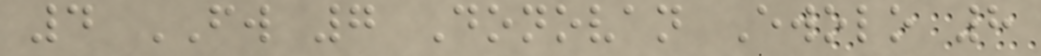4 FW 7 Donovan Ewolo 8
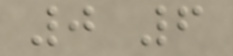0 6
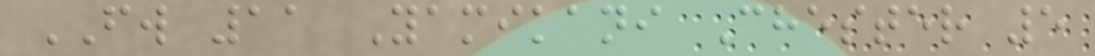FW 11 Yamikani Chester 5
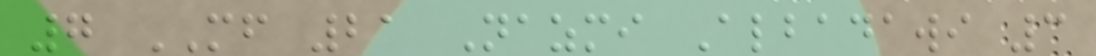7 MF 21 Nazmi Albadawi 3
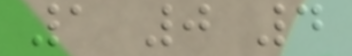1 0 4
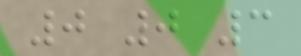0 0 3
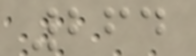264
